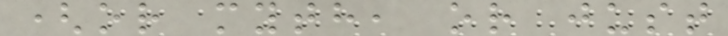(or myth, or just
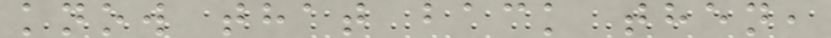know that back then,
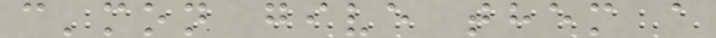c'mon give them a
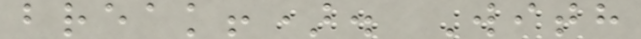break!). With
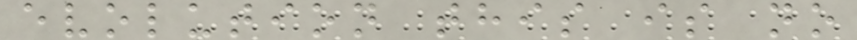evolution this is no
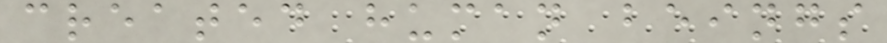created human beings
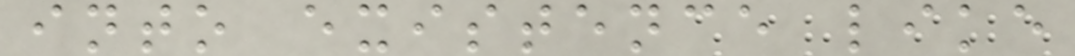into existence like
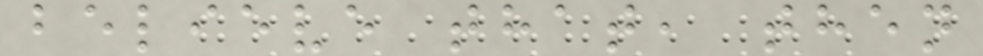believe that, then
